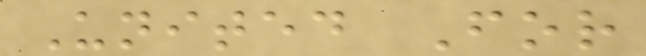United For
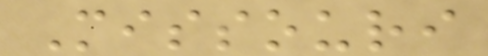Missouri
